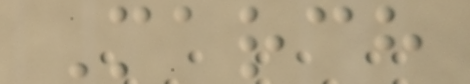March
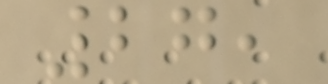27,
